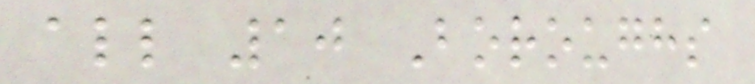all 10 Boroughs
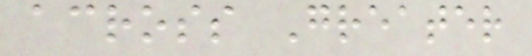across Greater
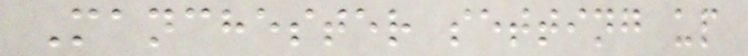Manchester setting up
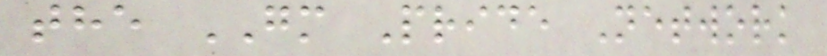the GM Pride Network
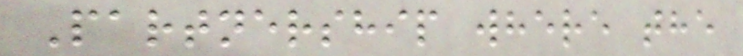Partnership where the
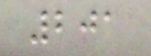201
